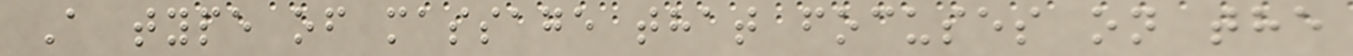A type of massage that focuses on the
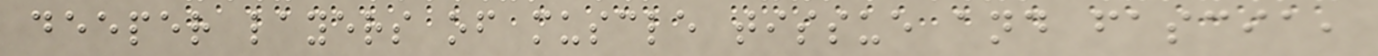deeper layers of muscle tissue and fascia,
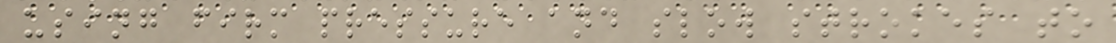using firm pressure and slow strokes to
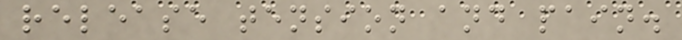release tension and pain.
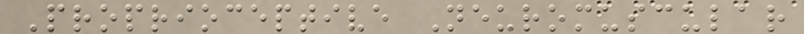Proprioceptive Neuromuscular
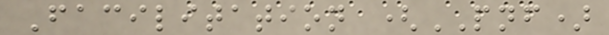Facilitation (PNF)
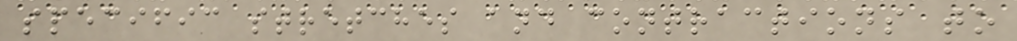specific stretches and contractions to
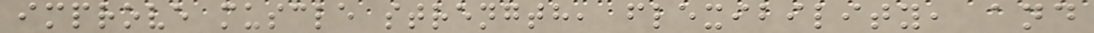improve muscle strength, flexibility, and
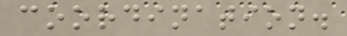coordination.
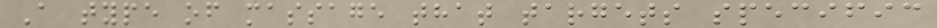A type of massage that targets specific
